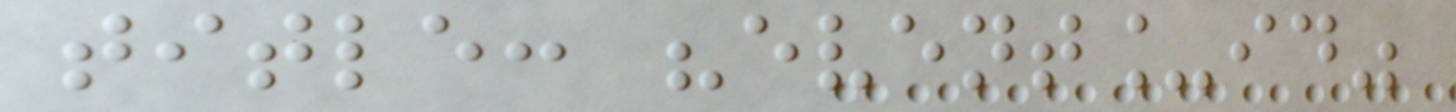title: "event_id"
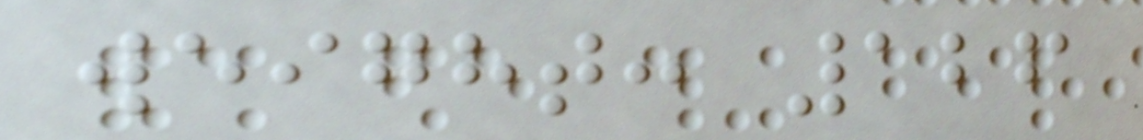weight: 126
